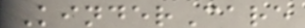KinderCare
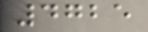4725
